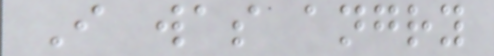I was angry
